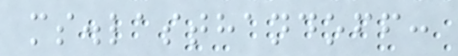ms.lasthandoff:
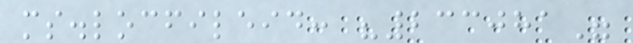ms.locfileid: "233081"
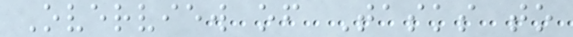Overview of Tasks to
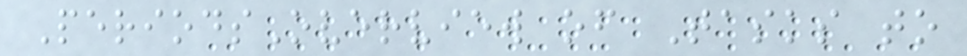PeriodsOverview of Tasks to
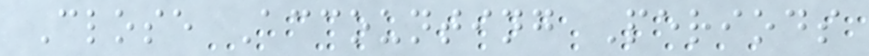Close Accounting Periods
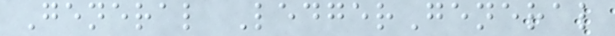General LedgerGeneral
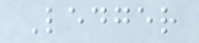Ledger
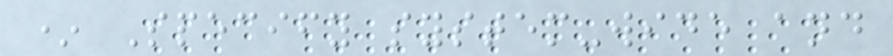* Specify system-wide and
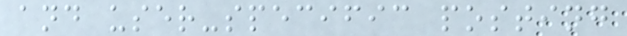and user-specific posting
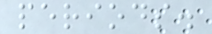periods.
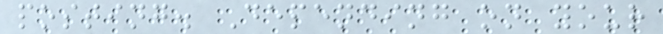posting. Depending on your
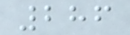286
